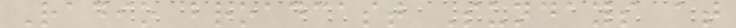Radio broadcast Sundays at
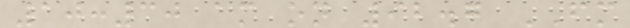10:30 am on 92.7 FM
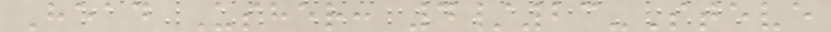Head Usher: 4/23-Steve
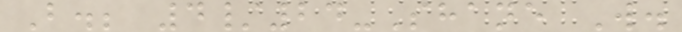B.; 4/24-Shane W.
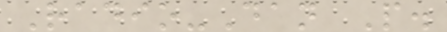Radio-Dan P.
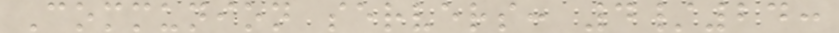Communion servers: 4/24:
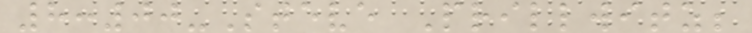8:00-Steve Prillwitz;
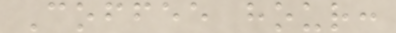Coffee hour:
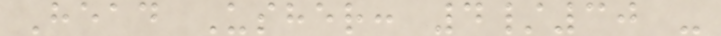Head Usher: 4/30 -
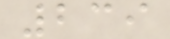239
